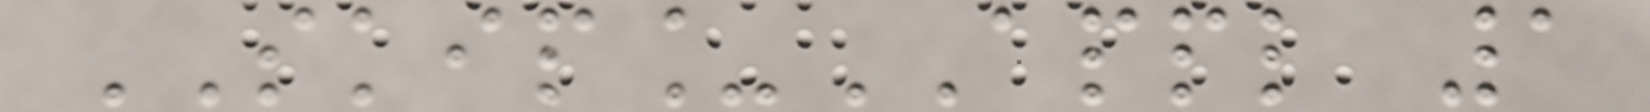SKIP_APPL 1
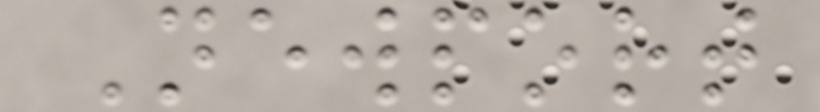Newport
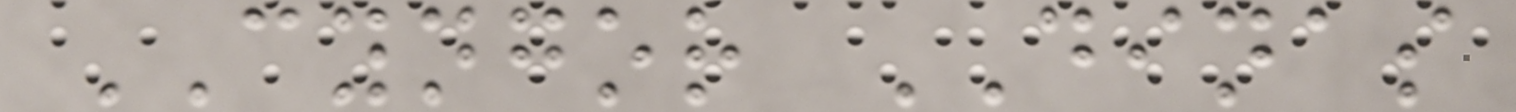CYNGOR DINAS
